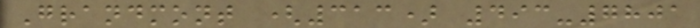Grandmont (313) 493-7801
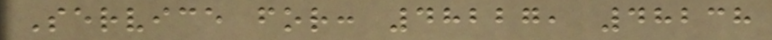Service for: 48227, 48238
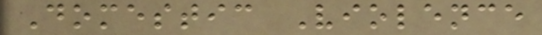Domestic Violence
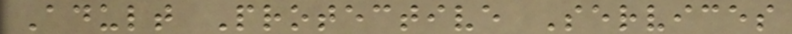Adult Protective Services
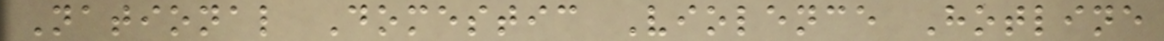National Domestic Violence Hotline
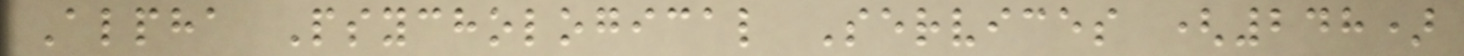Alpha Psychological Services (248)
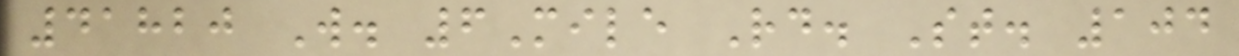41820 W. 6Mile Rd. St. 104
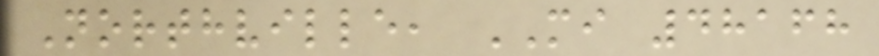Northville, MI 48168
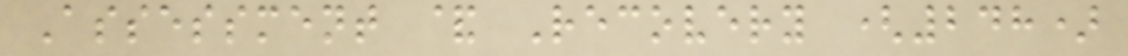Assessment & Recovery (248)
